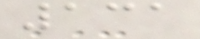131
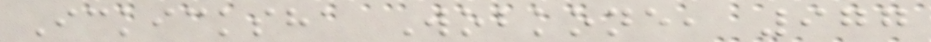Ickicksha Wobkone, 977
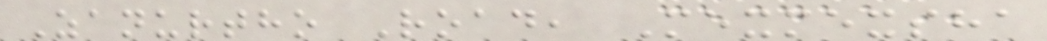Zanurtho Road, Mexmexsha
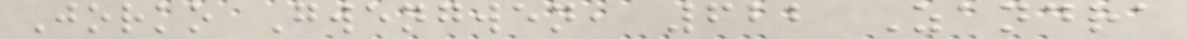Jorko Gwengwen, 622 Zandra
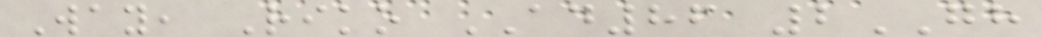Way, Riko AD86 2GH
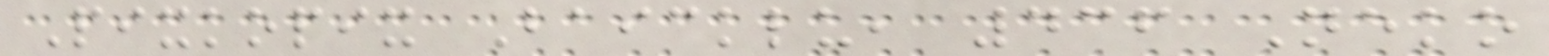Pixkopix Baicklu, 436 Neko
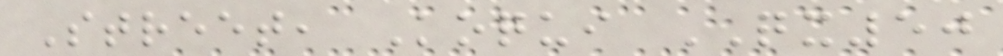Street, Koqui QX50
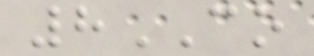8CO
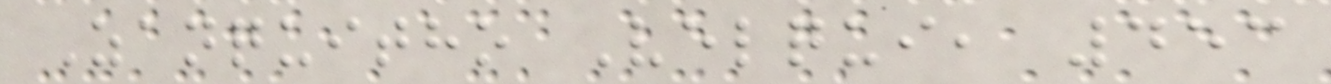Zanquitho Velqui, 453
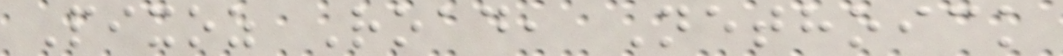Pixoz Road, Nethoick
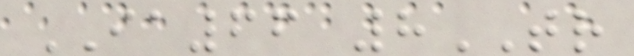IA66 8TR
